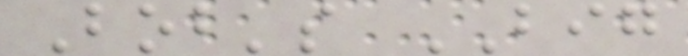Bob's BIG
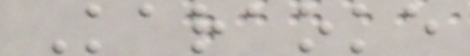Karaoke
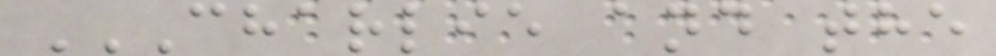CHARLIE AND THE
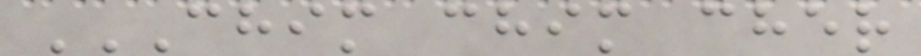CHIM CHIM CHER
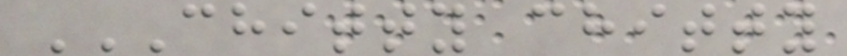CHITTY CHITTY
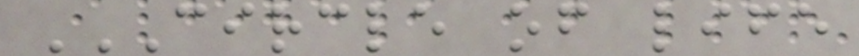CIRCLE OF LIFE
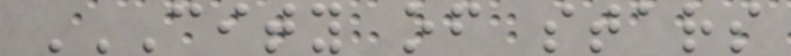CITY OF STARS
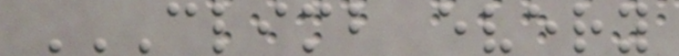CLIMB EVERY
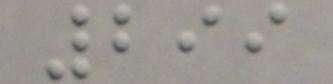299
